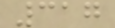317
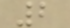2
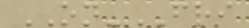ON-FRI
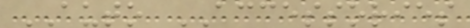AUTO ACCESSORIES
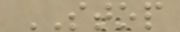STOP
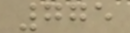775
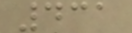431
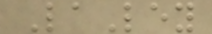LaLey
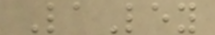LaLey
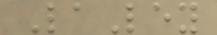LaLey
